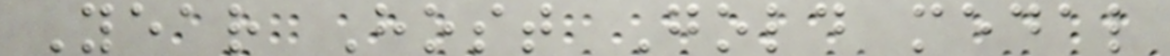Year Host Gold medal
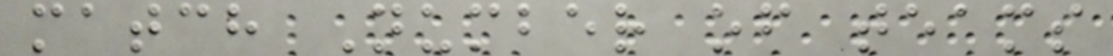match Number of teams
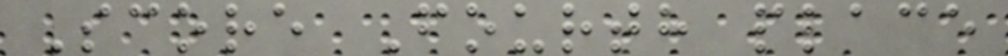Score Fourth place
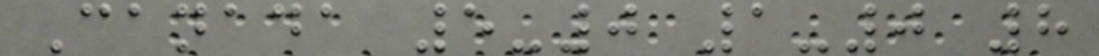Canada 5-0 1-0 8
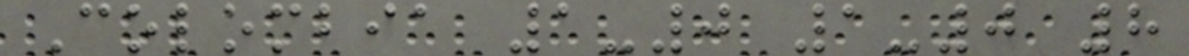Colombia 1-0 1-0 8
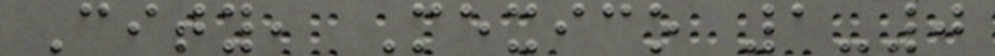City, Mexico 1-0
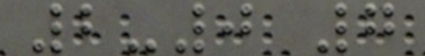2-0 7
